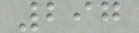297
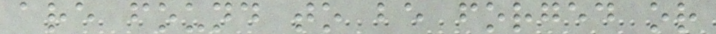are found to be forged or
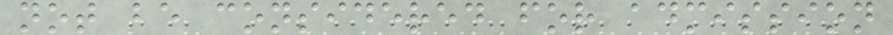not be considered for admission
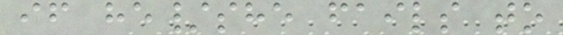if he/she fails to
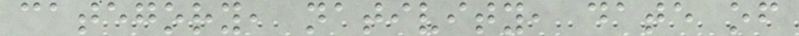category, nativity, date of
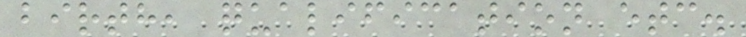birth, qualification etc.
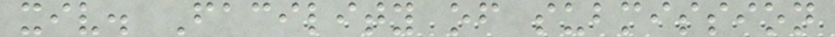xiv. Facility of submission
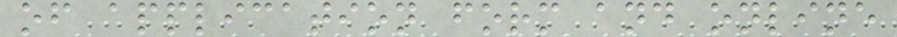of application form and online
